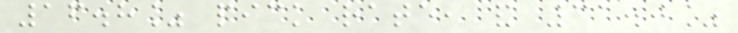16.8% pick rate, and 31.0%
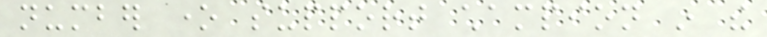number one support champion in the
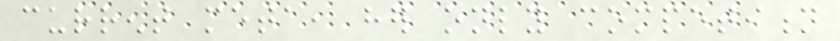current meta, her only competition
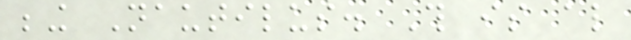being Nautilus. This is also
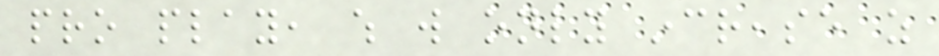pro play, which will only increase as
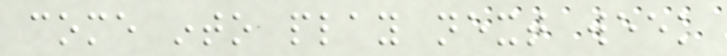come into play next week
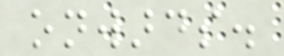onwards.
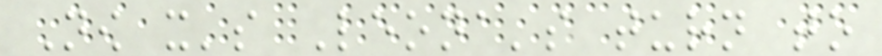Now it's Leona's turn to
